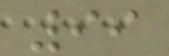99
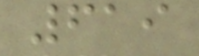619
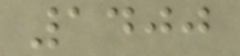1400
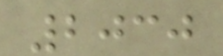2030
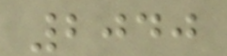2040
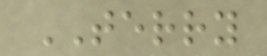TERRY
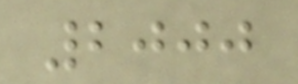2000
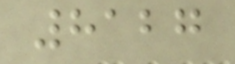8127
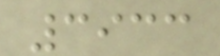3933
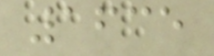1635
